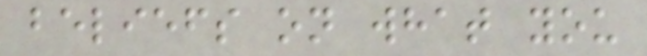beliefs on what you
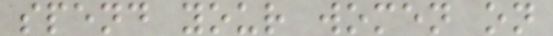spend your women on
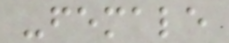-female
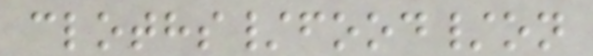cloths/food/on
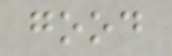good
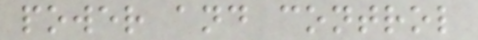power and control
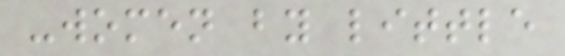-women by little
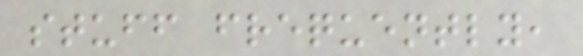stuff frequently,
